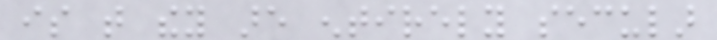is that they are entirely secular
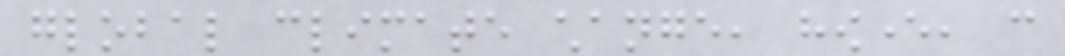global climate change, however, can
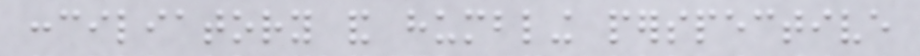conciliatory and humbling perspective
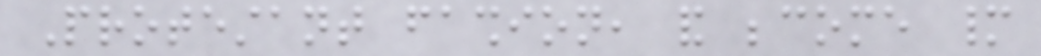Protestant fashion, and become many
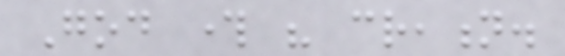God through his creation.
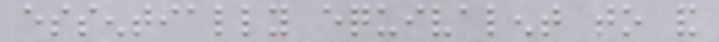essentially equivalent to and
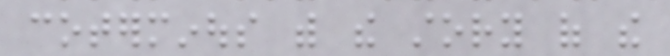coterminous with the story of the
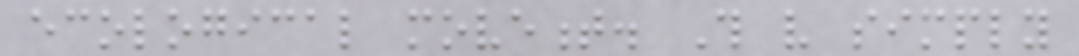ecological movement. This very simply
